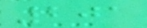201
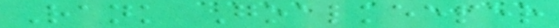Rank Goalkeeper
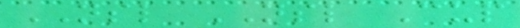NSL NSL Cup
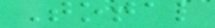Total
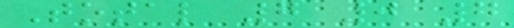Total 7 0 7
